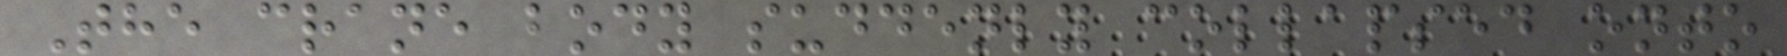The crane body suddenly collapsed onto
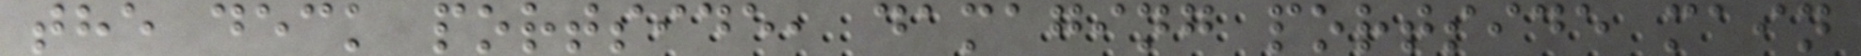the deck portside, damaging portside main
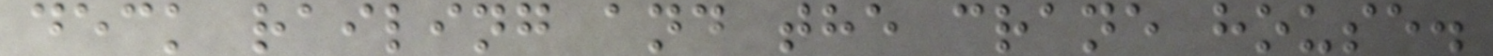deck railing and the crane house.
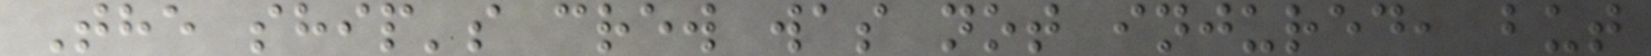The ship's crew was not injured, but
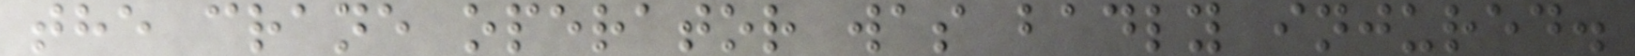the crane operator was badly injured.
